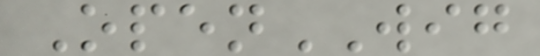OpenWIG
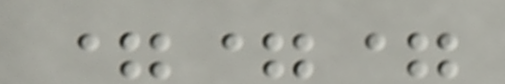===
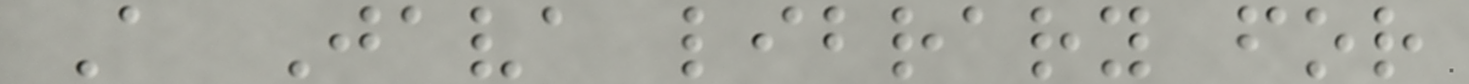A Java library for
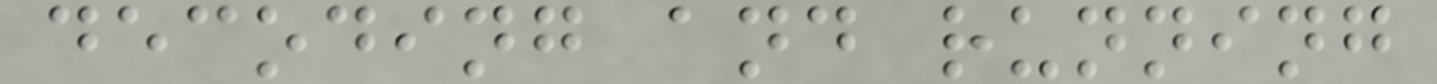decoding and running
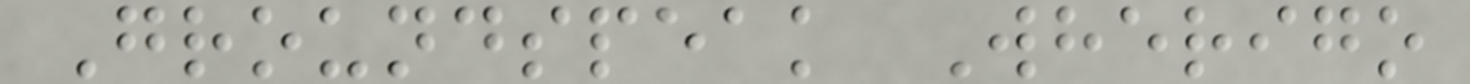Groundspeak Wherigo
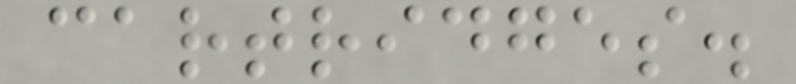cartridges.
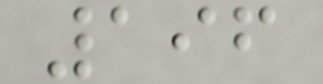196
